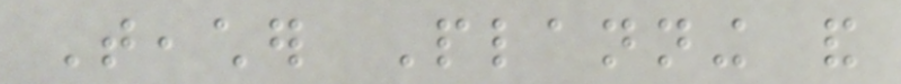Teacher Planning and
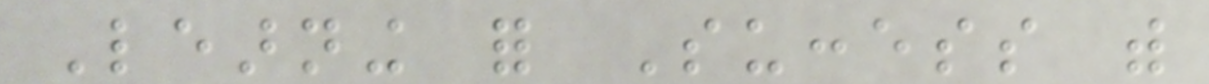Learning for Success with
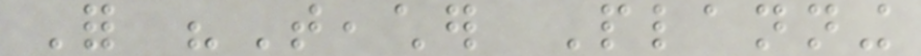For "Teacher Planning
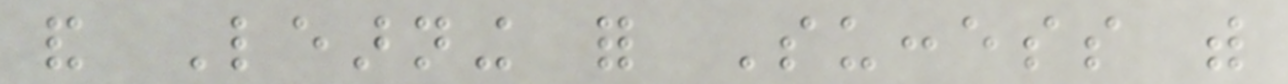and Learning for Success with
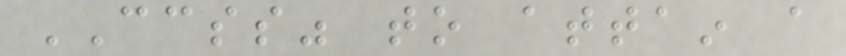CCSS" to attain a
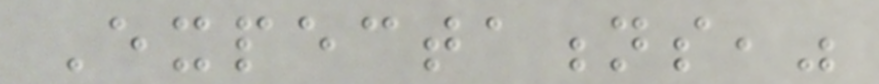Expectations,"
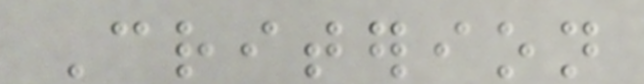Criterion
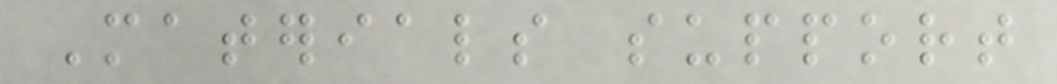Materials support
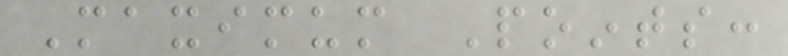Maximum Points:
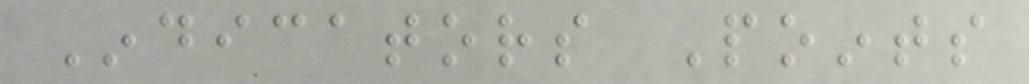Indicators Points
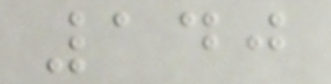140
